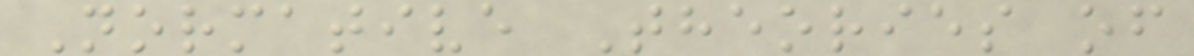Normative Theories of
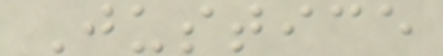Justice
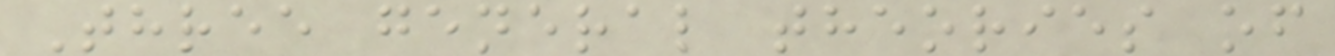Three general theories of
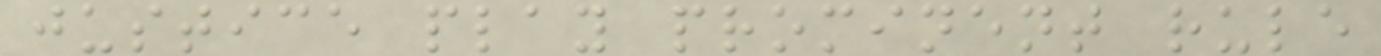justice play prominent rule
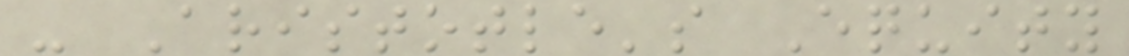- Aristotle's Equity
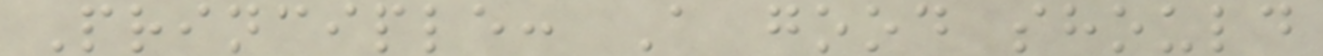Principle: A good should
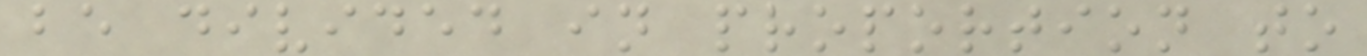be divided in proportion to
